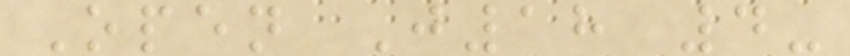Open J18 4-
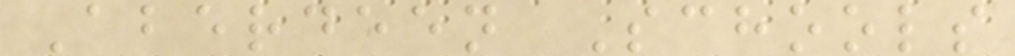Aberdeen Schools
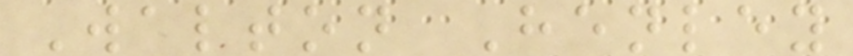Walton Henley
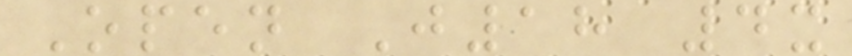Open J18 4x
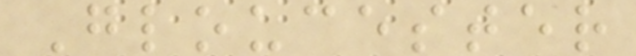Gloucester
